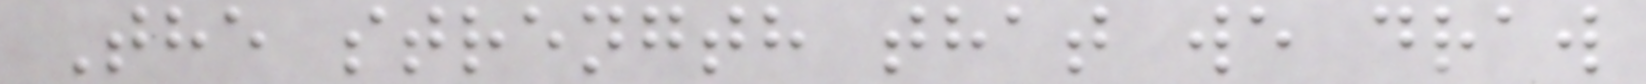The strength that we draw
